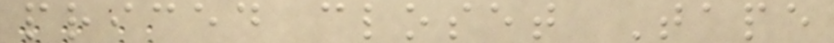priced closet Tape
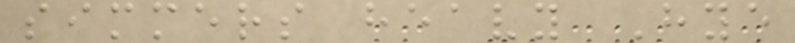simmers heavy Hye
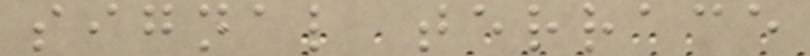signal terrace
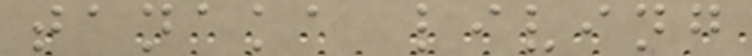tanaka living
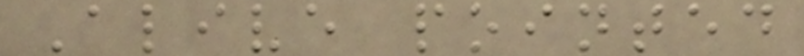Alive pointed
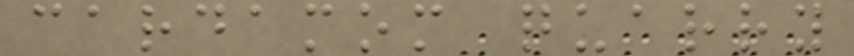cardamom quarry
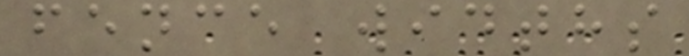fence widths
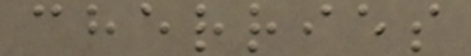cherries
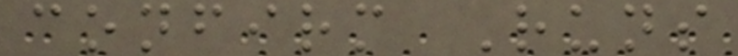confirm Runs
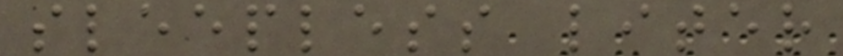sleepless liter
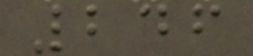246
